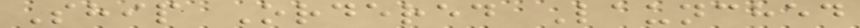Ship Ordered Launched
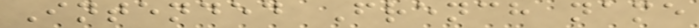Intended French name
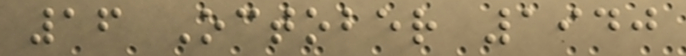16 October 1940
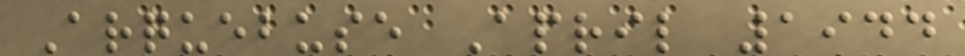Arquebuse April 1944
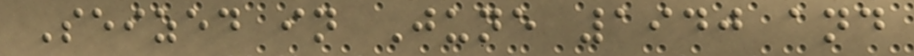Seized in June 1940 and
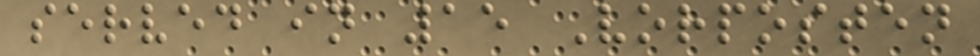served in 15 Vorposten
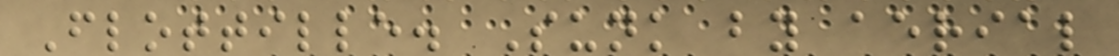Flottille. Sunk by aerial
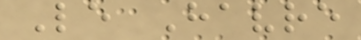Le Havre
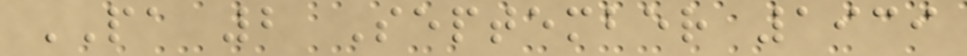PA 2 September 1939
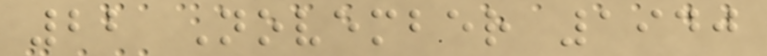22 November 1940
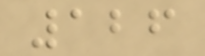126
